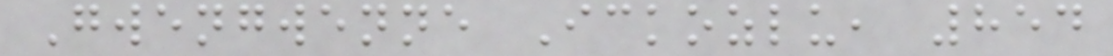Gwengwenne Ickozlu, 854
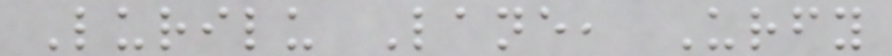Lurilu Lane, Urfy
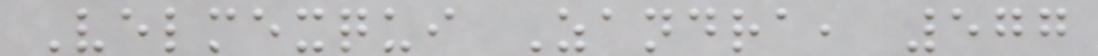Velmexqui Zandra, 577
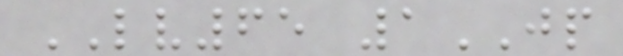LV65 1JP
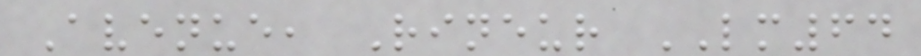Avenue, Rineur LM64
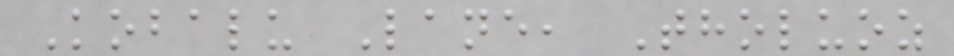Kobalu Lane, Tholuoz
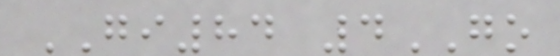GI84 4GO
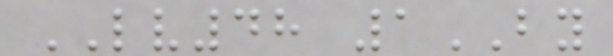LV48 1BY
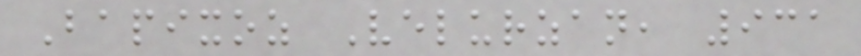Bapixoz Velurzan, 931
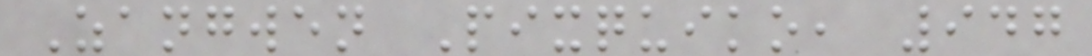Zangwen Pixquiko, 947
